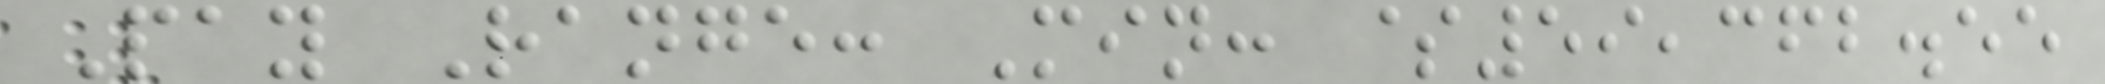Pay Range: Min: $59,362.55
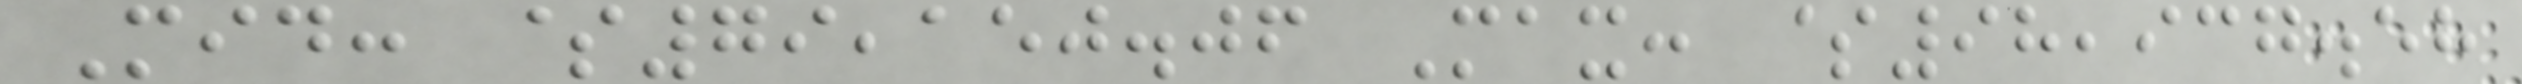Mid: $79,150.06 Max: $98,937.58
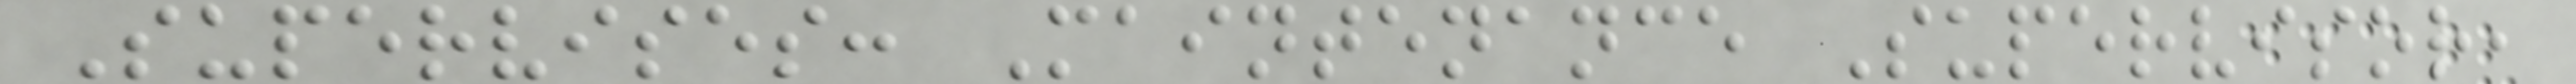Supervises: Maintenance Supervisor,
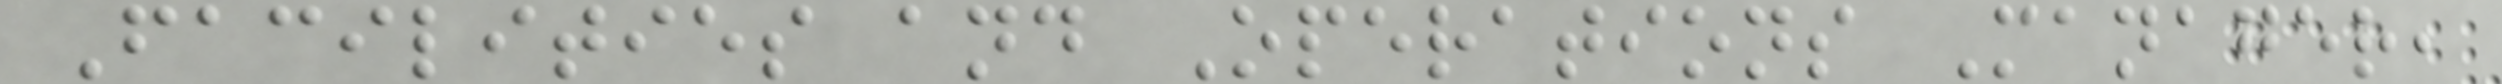Facilities and Operations Manager,
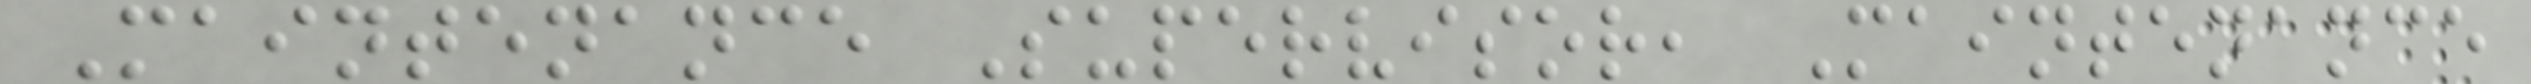Maintenance Supervisor, Maintenance
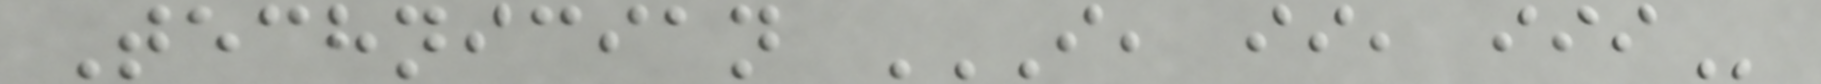Technician I, II, III
